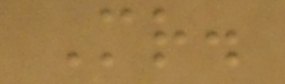Mr.
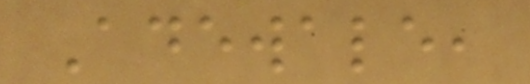Adewale,
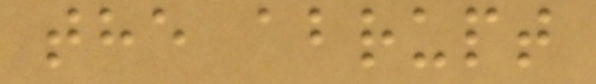the abrupt
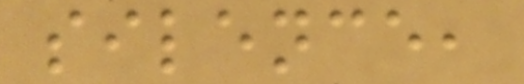silence,
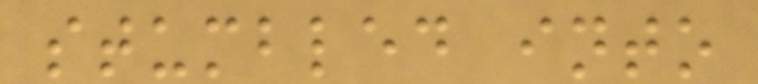stumbled into
